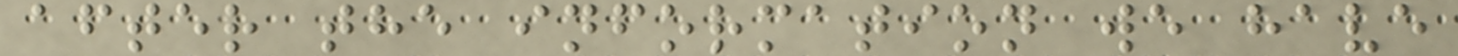after the information we have
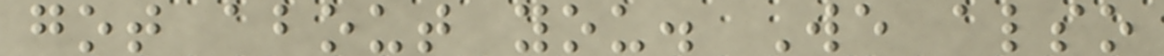got about you. We also
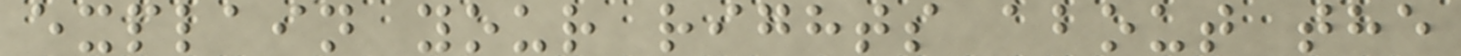explain your rights about the
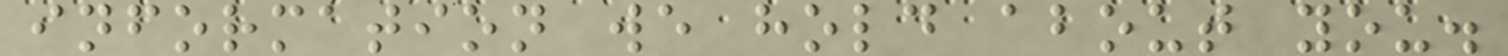information we hold about you.
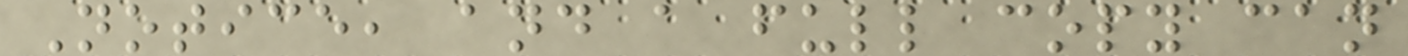Notice, and a full copy can
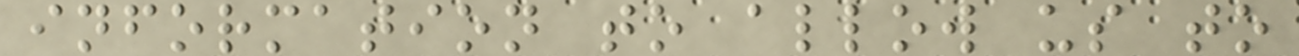information to allow us to
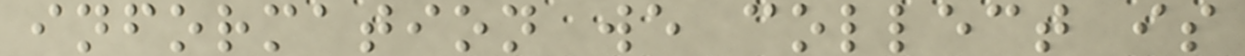information we collect is
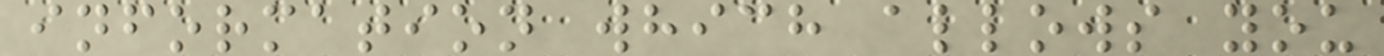information which allows you
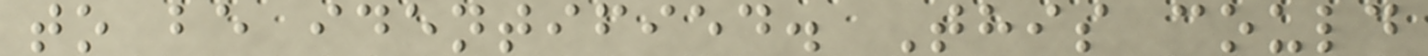to be identified. This could
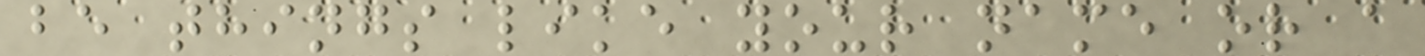be things like your name or a
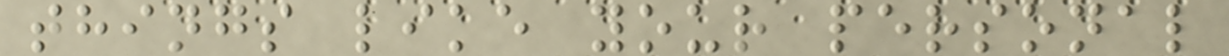things like your personal
